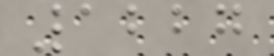1227
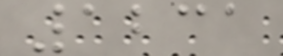1231
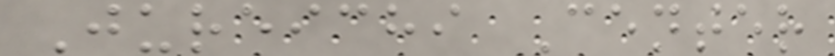Jureichi Center
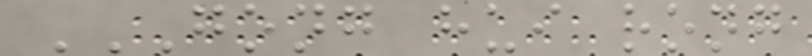GONG HUI RONG
